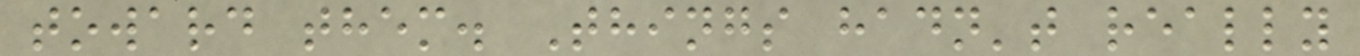toward them. Things hadn't really
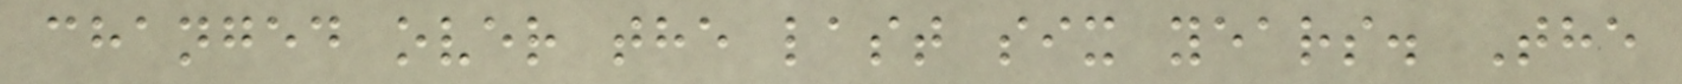changed over the last six years. The
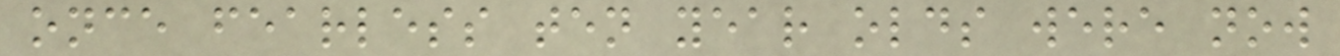once fearless ten year olds were now
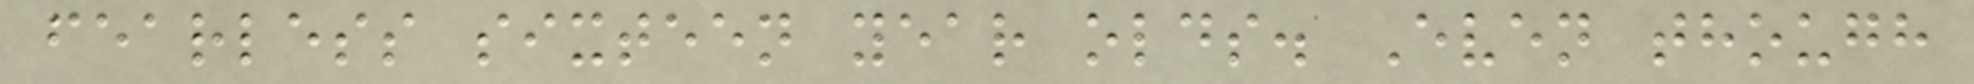fearless sixteen year olds. Even though
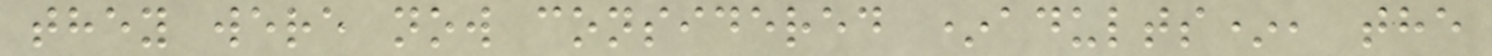they were now considered *adults*, the
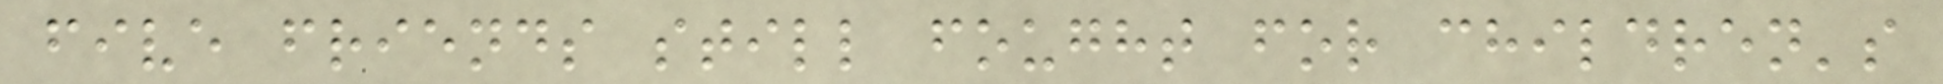five friends still fought for children's
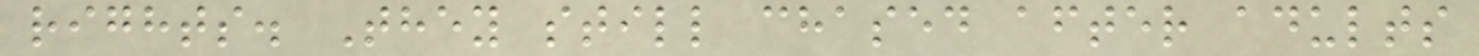rights. They still chased after adults
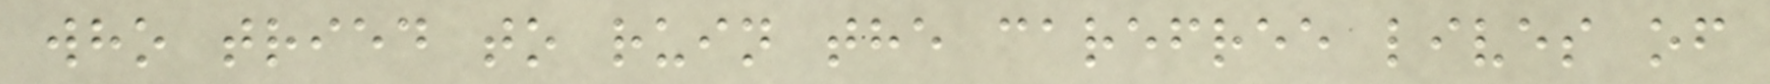who tried to ruin the carefree lives of
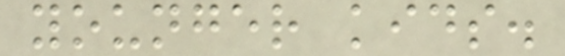younger kids.
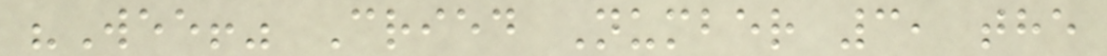"Wee!" Cried Number 3, the
